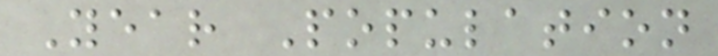Year Population
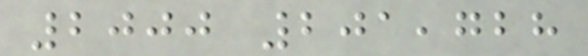2000 201,728
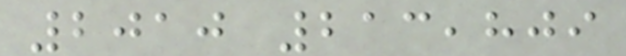2010 213,809
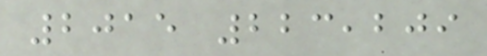2015 223,209
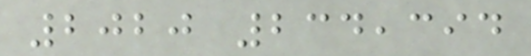2020 234,394
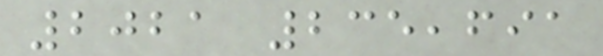2021 235,691
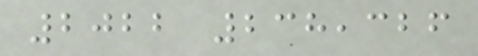2022 238,326
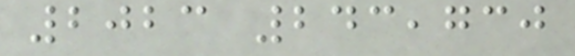2023 243,730
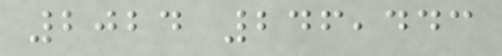2024 246,443
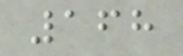168
